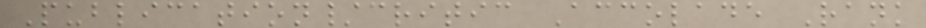Publication/critic Accolade Rank
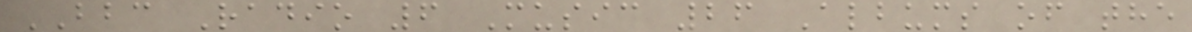BBC Radio 6 Music 26 Albums of the
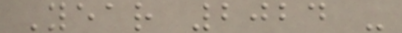Year 2024 -
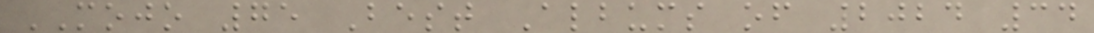MOJO 75 Best Albums of 2024 34
